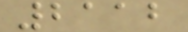2112
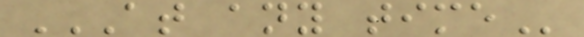AT ANY TIME
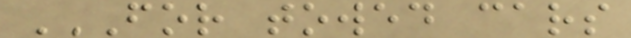FOR TOWED CARS
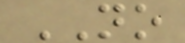NO
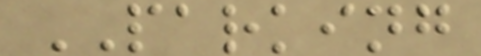PARKING
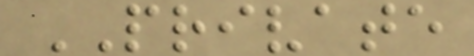PRIVATE
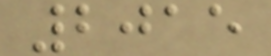2015
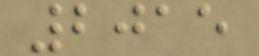2015
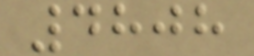4808
